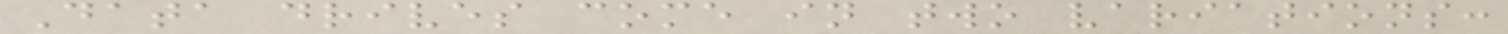Data drives come in two variations:
